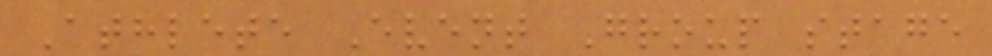Athlete Event Group stage
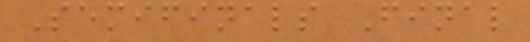Semifinals Final
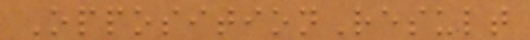OppositionResult
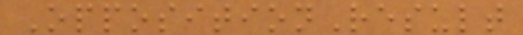OppositionResult
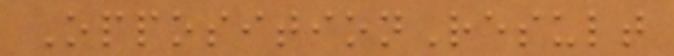OppositionResult
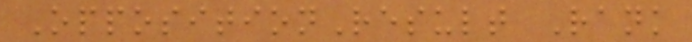OppositionResult Rank
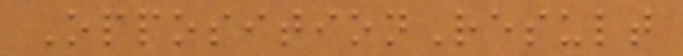OppositionResult
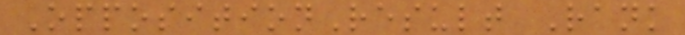OppositionResult Rank
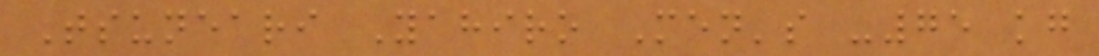Tsuneari Yahiro Men's -75 kg
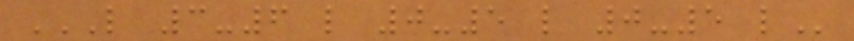L 3-6 L 0-5 L 0-5 L
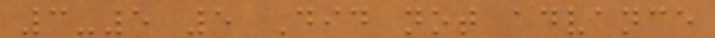3-5 5 Did not advance
